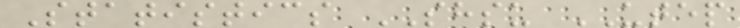Statistics SHSU UTEP
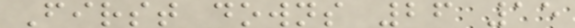First downs 26 15
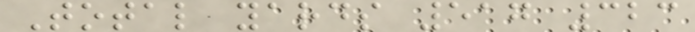Total yards 517 323
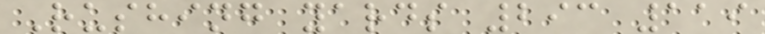Rushing yards 293 119
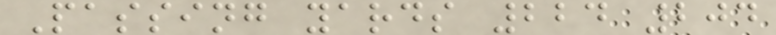Passing yards 224 204
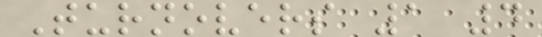Turnovers 1 4
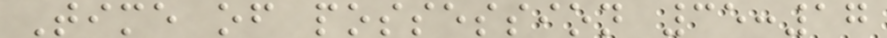Time of possession 35:17
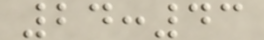24:43
